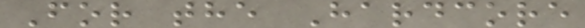For the Hardcore
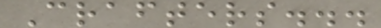Crafters...
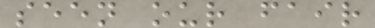seen our fair
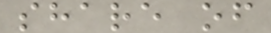share of
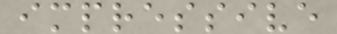impressive
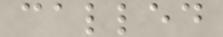called
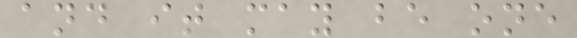and it may be one
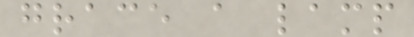grace a lamp
